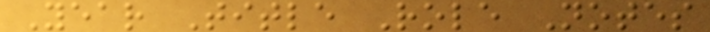Year Title Role Notes
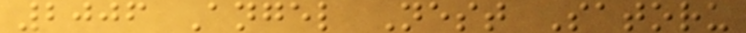2006 Angel Nest Satoru
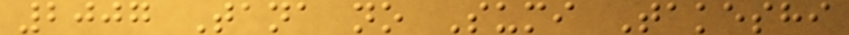2007 Tana no Sumi Takeshi
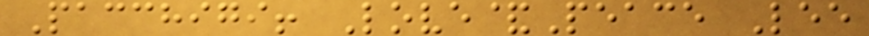Pacchigi! Love&Peace Lee
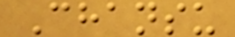Chansu
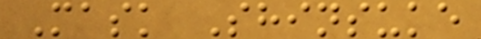Mask Shinsuke
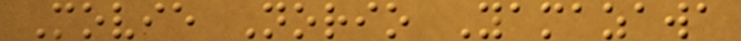Movie Norio Yamazawa
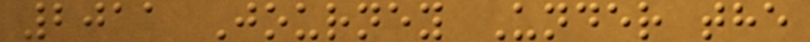2011 Journey Under the
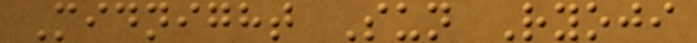Midnight Sun Ryoji
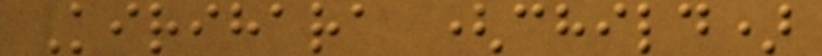Kirihara (child)
